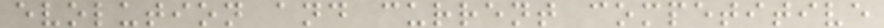evolution and current competitive
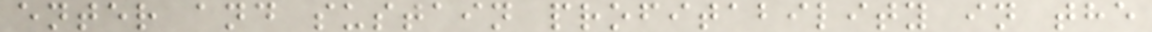enter and sustain profitability in the
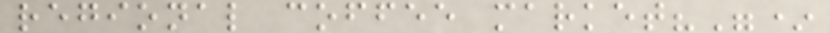regional coffee market?"*
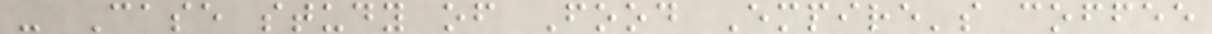- Case study of Food Empire's coffee
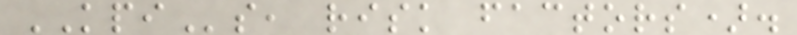KPIs, risk factors).
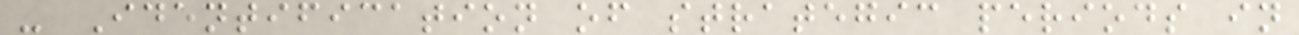- Identification of strategic periods in
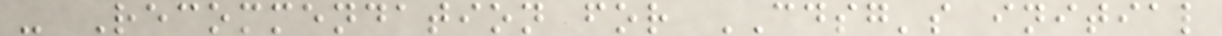- Recommendation for CDSG's initial
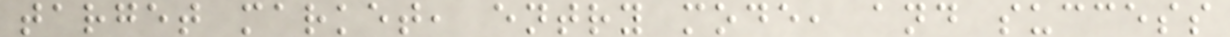target market, entry mode, and success
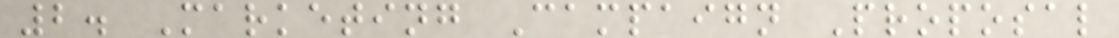2. Marketing Campaign Proposal
